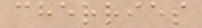cherries
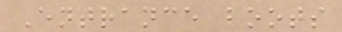Entrance boots
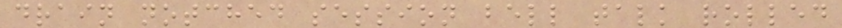drain notched session bell talk rolled
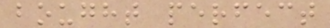bought perfect
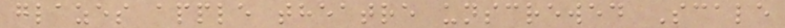glazes apple theatre unscrewed Scale
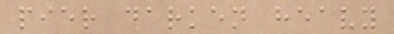pier darken heavy
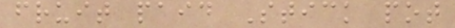fruit paid Stick pot
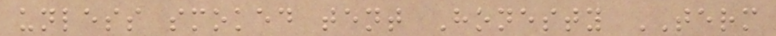unless smoked tent Honesty TERM
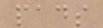pads
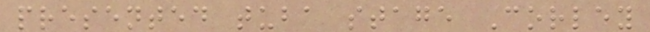presented tuba stage Corley
